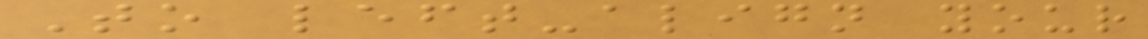To left-align your
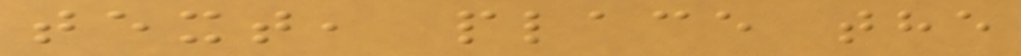text, place the
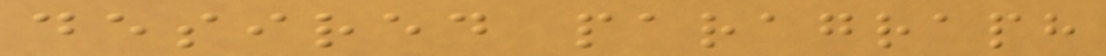desired paragraph
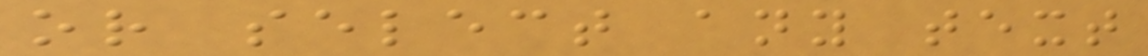or select any text
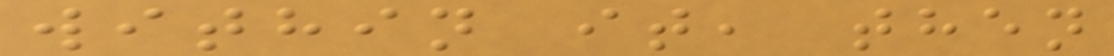within it, then
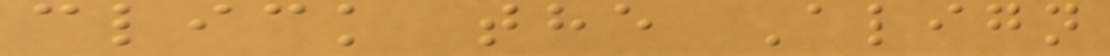click the Align
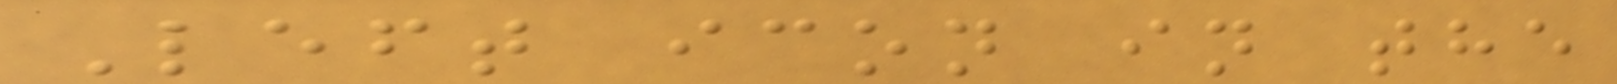Left icon in the
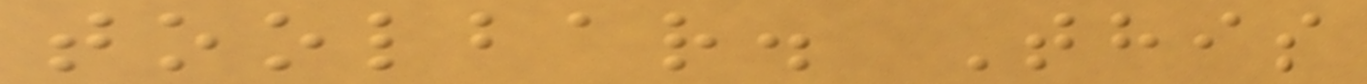toolbar. This
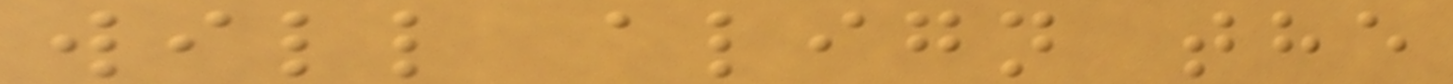will align the
